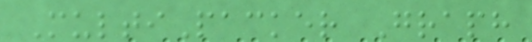MultiPacker Graph
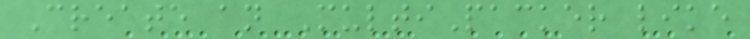Create an MultiPacker like
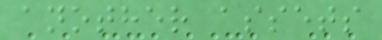another assets
